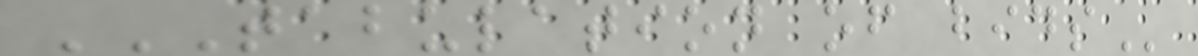TABULATION OF BIDS
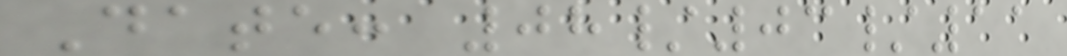Date: 08/03/11
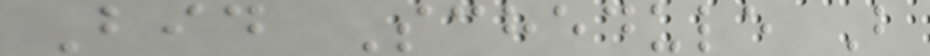Bid Schedule B
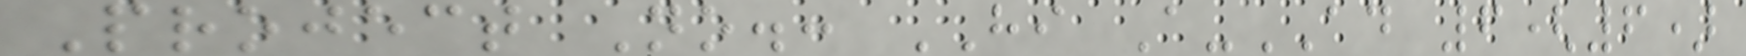Project No.: HI A-AD 6(6)
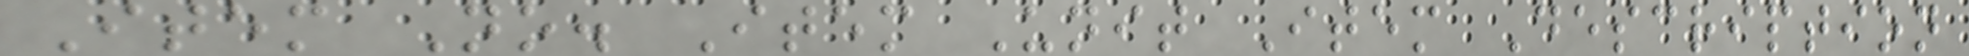Item No. Item Unit Item Description
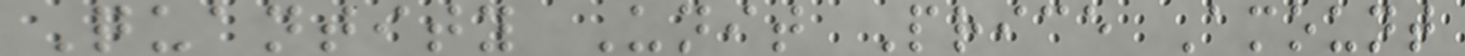Quantity Unit Price Amount
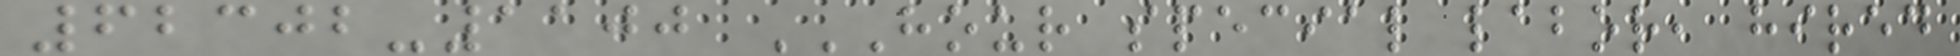62302-1100 HOUR SPECIAL LABOR, HIRED
